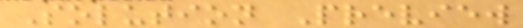Solution Preview
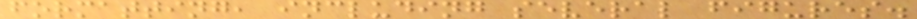formatting, including several figures.
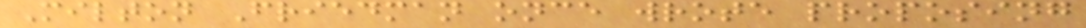Milton Friedman once wrote proposing
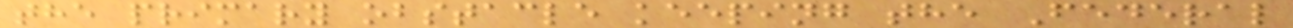the primary obstacle keeping the Federal
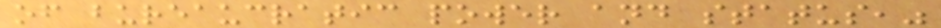of bureaucratic power and status,"
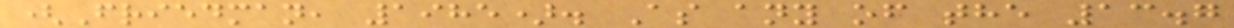(Friedman, 1985). As any of the 13.7
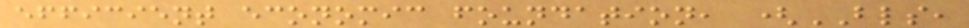efficient economic foundation, (BLS,
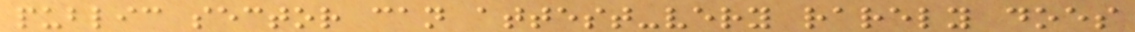public sector can attest-very rarely does
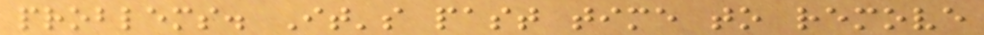problems. It's past time to remove
